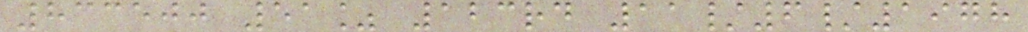833500 51% 123rd 11/6/1978
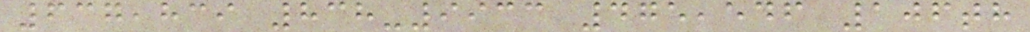637,839 838-9933 475,546 106th
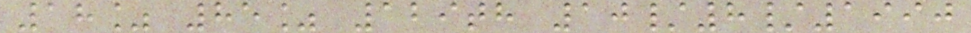18% 85% 129th 10/8/1990
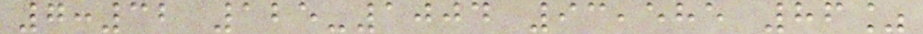7:32 125-1004 93,585 86%
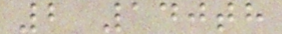2 140th
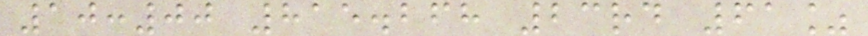10:00 815.268 23rd 61%
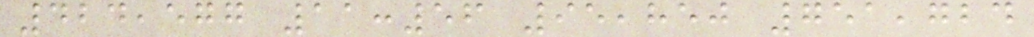424,577 11:56 95,850 751,724
